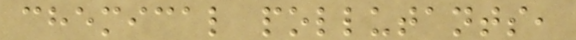chemical pollutants,
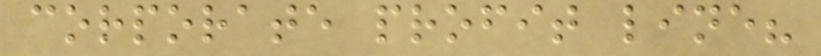corporate profit line?
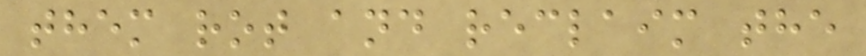them rot and reclaim the
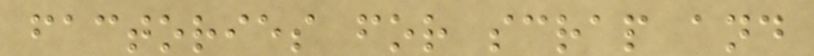factories for scrap and
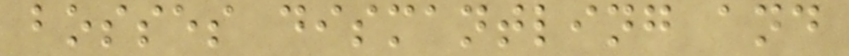bosses dismantling and
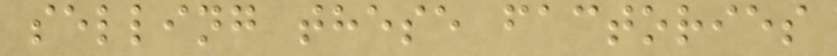selling these factories
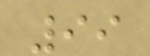99
